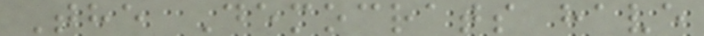The Democrats have
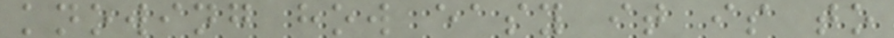knowing how easy it is to
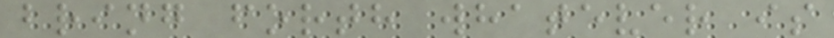bring forth whatever is
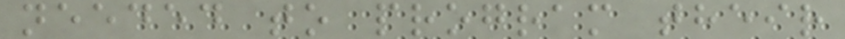needed to program their
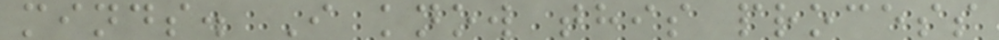minds. I know this process
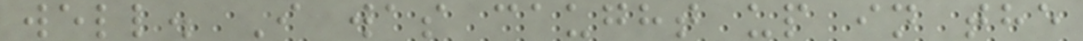well. I was caught up in the
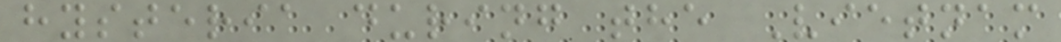hysteria during the Vietnam
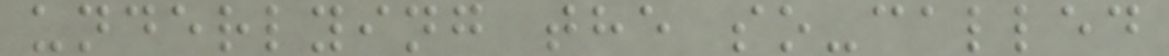underlying the so-called
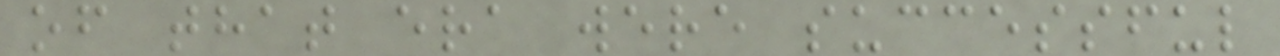of that era were successful
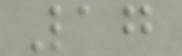17
